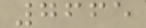7665
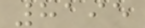8195
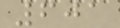601
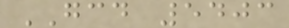GCD 5403
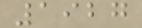1927
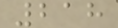218
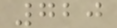720
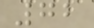72
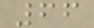66
